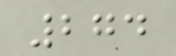274
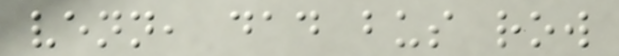venn, dad bus row
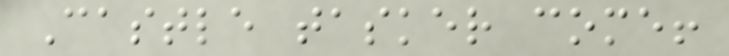Castle tasker come!
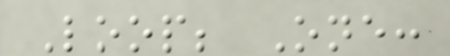Loop; One:
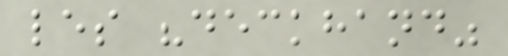les "deckhand"
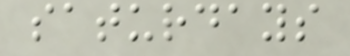saturdays
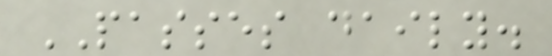PASSES daily.
